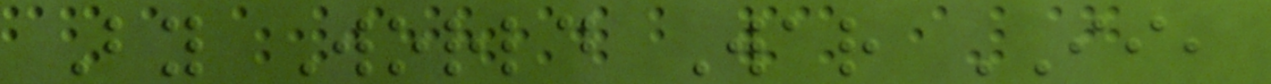By World War II,
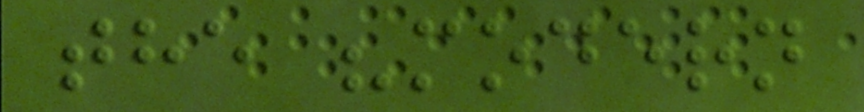the "modern
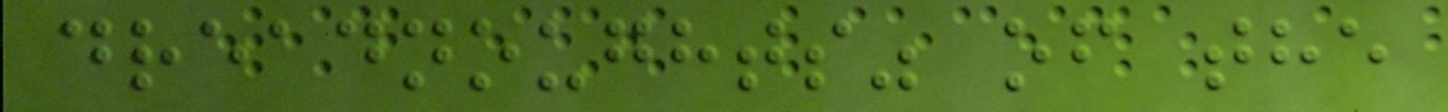dreadnoughts" of the
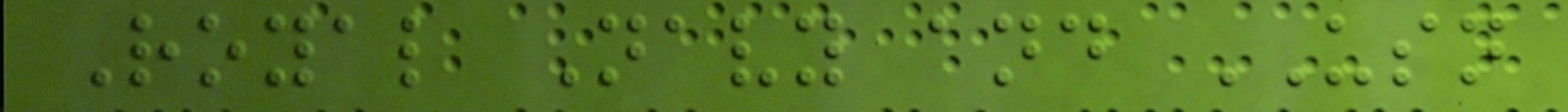Royal Navy and USN
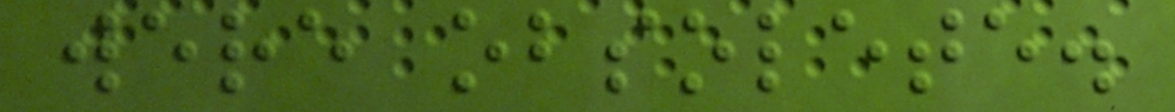were obsolete.
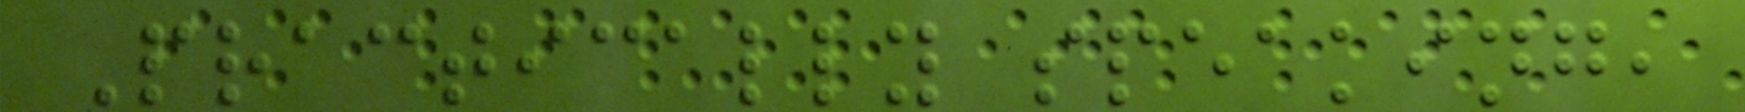Practically speaking,
